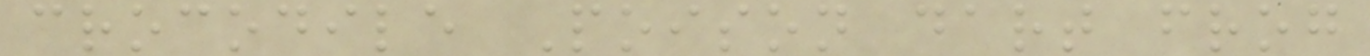crocodile Poison dart frog
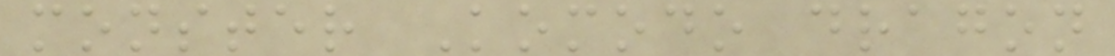monster Komodo dragon
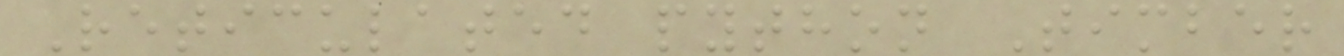Reticulated python Timber
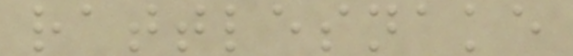rattlesnake
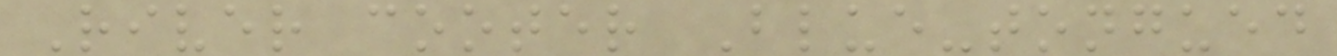River cooter Blue-tongued
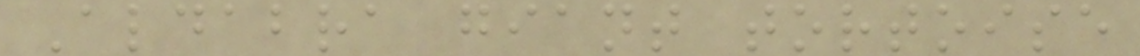Aldabra giant tortoise
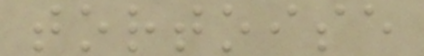tortoise
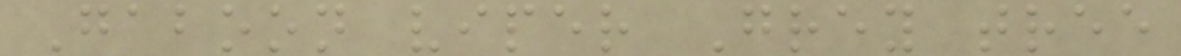Gaboon viper Grey tree
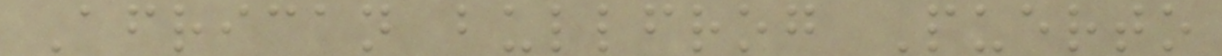African bullfrog Puerto
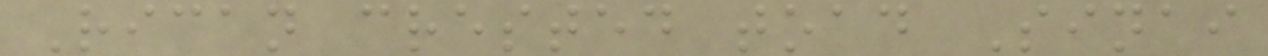Rican crested toad Sinai
